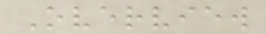Overview
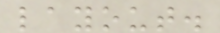layout.
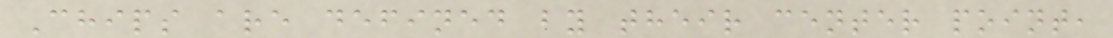Chips are defined by their center point,
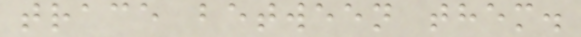trace between them.
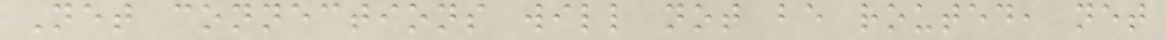Net connections will not be routed, net
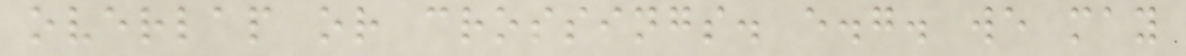overlap or crossings. e.g. we may
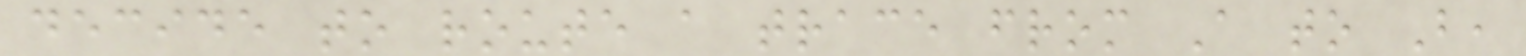decide to route a trace from A to B,
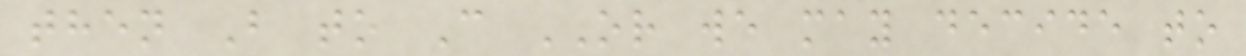then B to C OR we may decide to
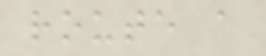route a
